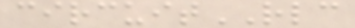circuitRLC
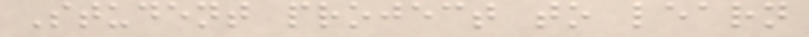Student project to learn
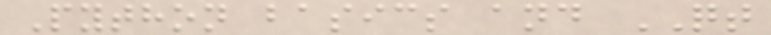Python basics and QT
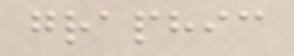graphic
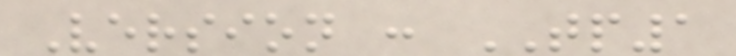Version : TP1
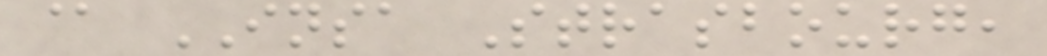@ INSA Strasbourg,
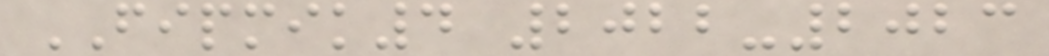FIPMIK4 2022-2023
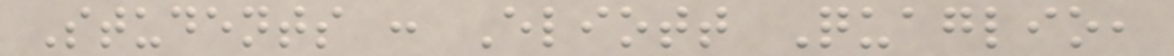Students : Eliott Quaglio,
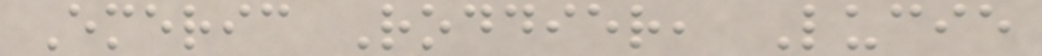Emeric Roddier, Lucie
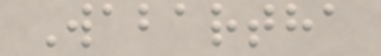Wabartha
